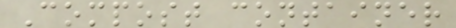Compost container
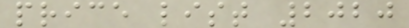price list 2020
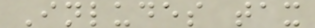Inludes tax
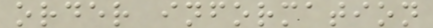order information
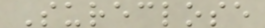Sureclose
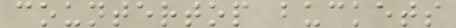countertop buckets
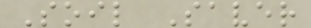Soil Saver
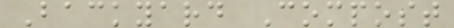Backyard Compost
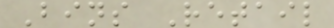Bins Retail
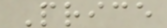Price
